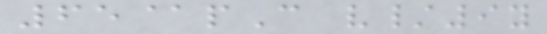65@pC v/9y
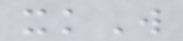xkW
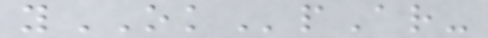yOKpAr-
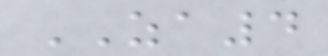ZA4
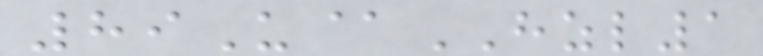89U@HZL1
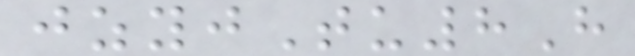jzyjTu8H
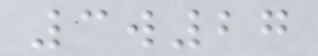3w27
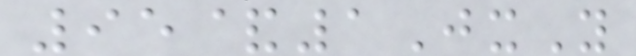95&1JxY
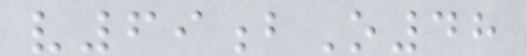v69bO48
